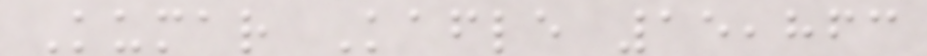Kumar Kafle 15,863
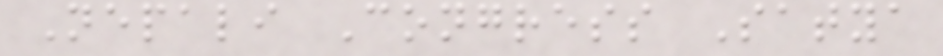Nepali Congress Satya
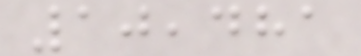10,481
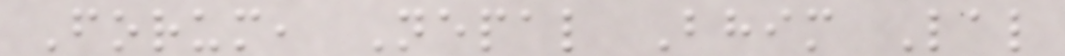Forum, Nepal Bhim Lal
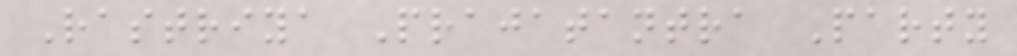Rastriya Prajatantra Party
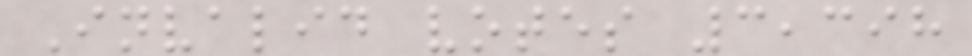Invalid votes 3,398
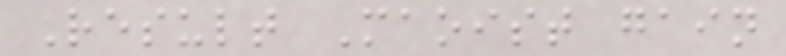Result Maoist gain
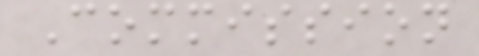Commission
